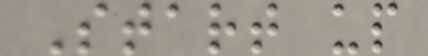Start up
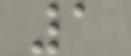1
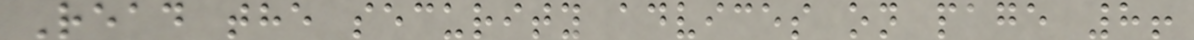Read the security advices on page 8!
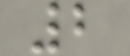2
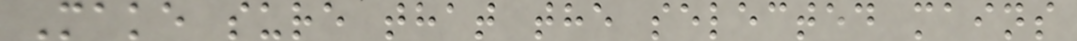Make sure that the selected mains
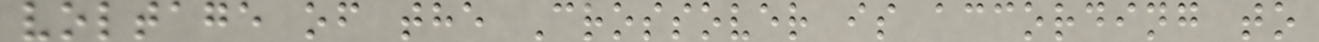voltage of the Crossover is according to
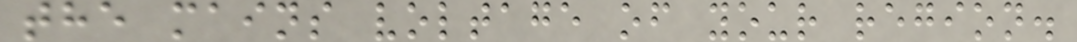the mains voltage of your region.
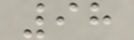98
